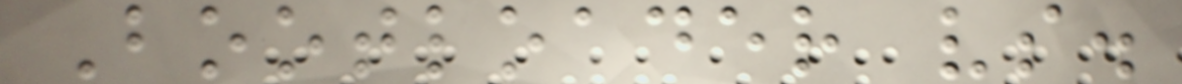Bootloader vs.
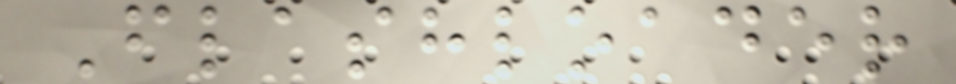Flashloader
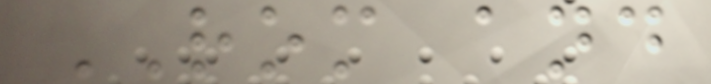ROM and
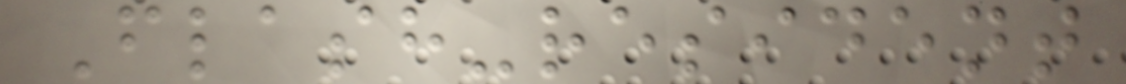Flash-resident
